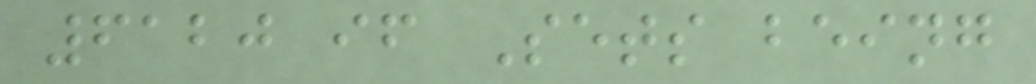6120 if Sets being
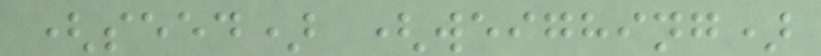(seed) (weighing)
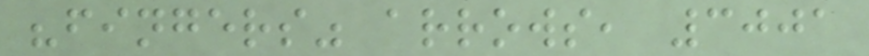"fingers" arrows, 3001
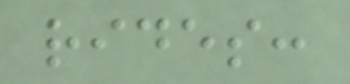rides:
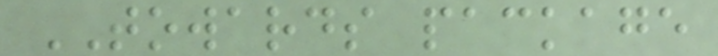TOWARDS package
